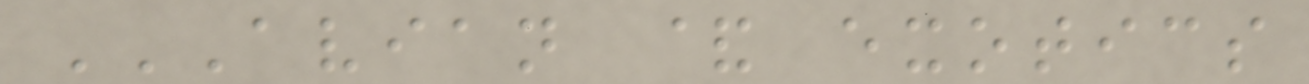AVIAN & EXOTICS
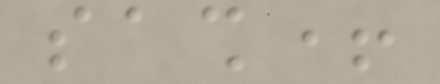sash+
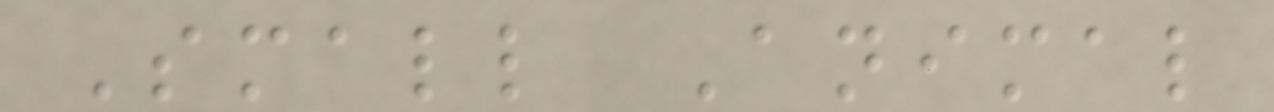Small Animal
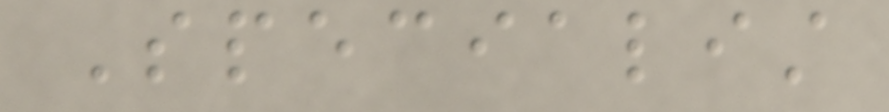Specialist
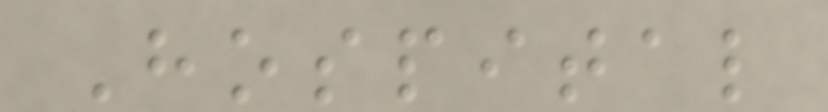Hospital
